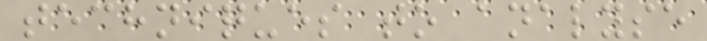techniques to analyse
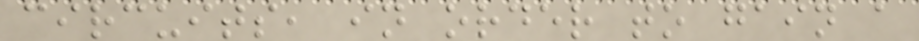circuits, in order to gain a
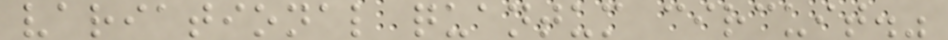variational quantum circuit."
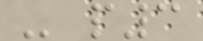- p3
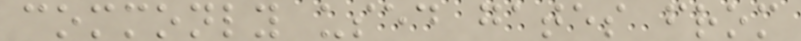commonly used gates from
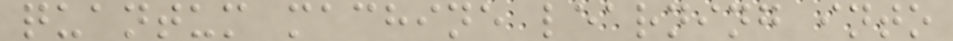quantum machine learning into
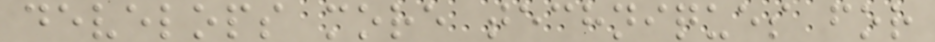develops more techniques for
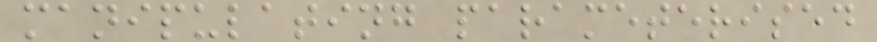manipulating parameterised
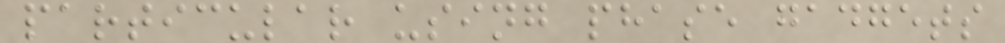particular using phase gadgets
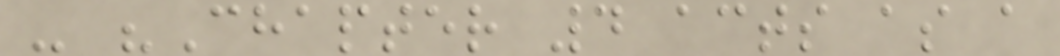- "Chapter 4 acts as a
